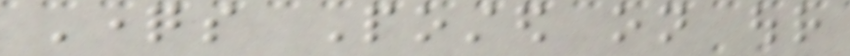Questions Posted on our
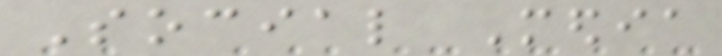Social Media
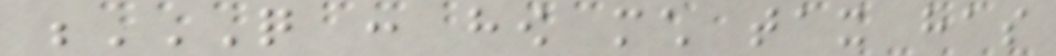Q : HOW MUCH TAX HAS
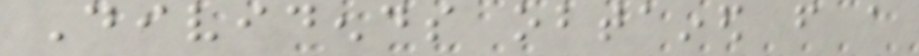Dividends obtained from a
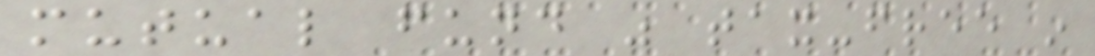mutual fund was tax-free in
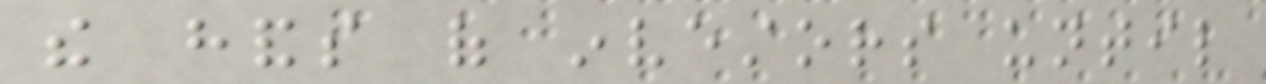the hands of investors until
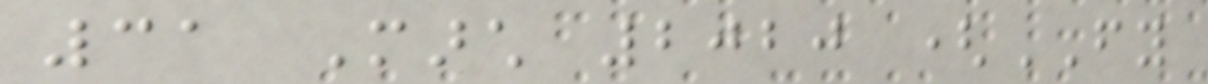31 March 2020 (FY
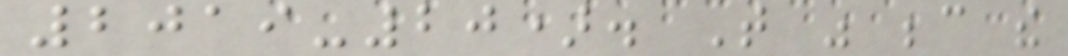2019-20). That was because the
